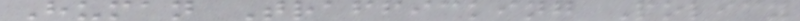Human Trafficking Policy
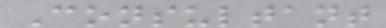Consultant
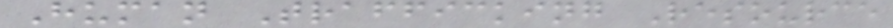Human Trafficking Resource
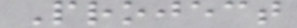Project
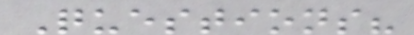Questions?
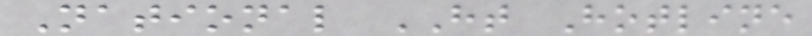National HT Hotline
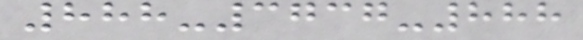888-3737-888
